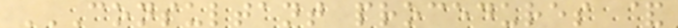CONSULTANT PROCEDURES &
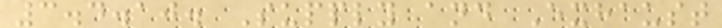3.4.10. Supply and Exhaust
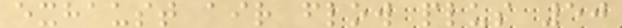exhaust air flow plus 50
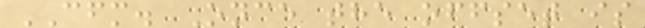CFM. Once the offset is
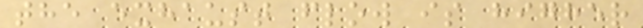the exhaust flow is higher
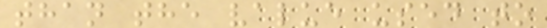than the value used to
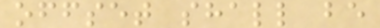offset shall be
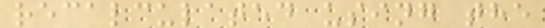recalculated using the
